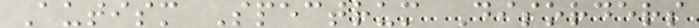Autism Spectrum Disorders
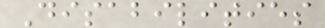Disabilities
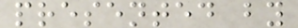presented by
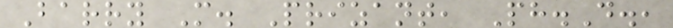Barry M. Prizant, Ph.D.,
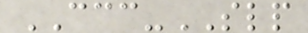CCC-SLP
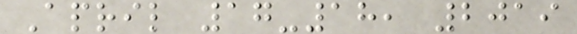April 17-18, 2019
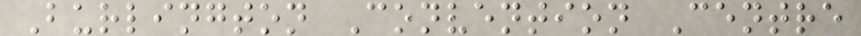Burlington Convention Centre
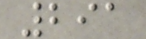291
